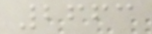2663
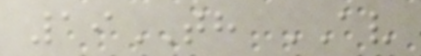19TH AV
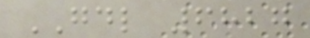GDL 6827
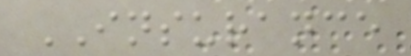INSURANCE
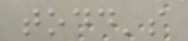todd's
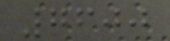7600
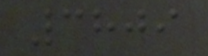3809
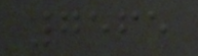7565
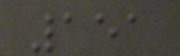151
